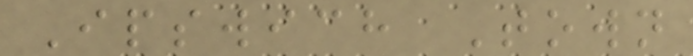Ipswich Town
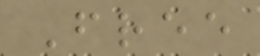Free
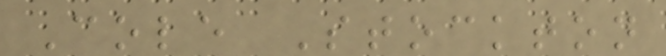Cole Stockton
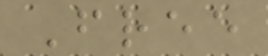Free
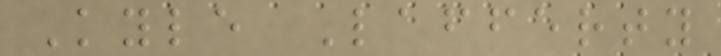Kyle Lafferty
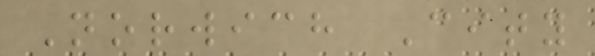Norwich City
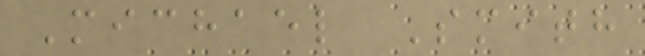Michael Smith
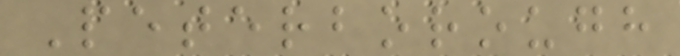Peterborough
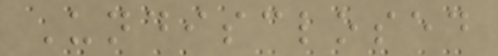Undisclosed
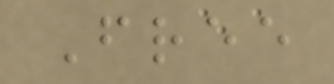Free
